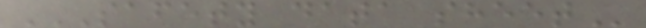SAFETY DATA SHEET
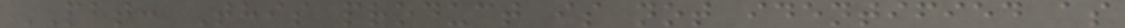PBT: This product is not identified as
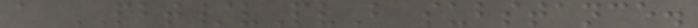a PBT/vPvB substance.
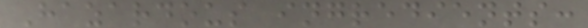Hazardous ingredients:
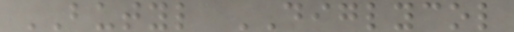BUTYL DIGLYCOL
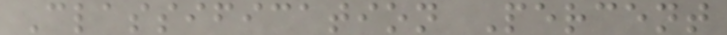Classification Percent
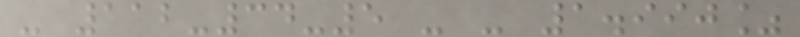- 112-34-5 - - 1.990%
